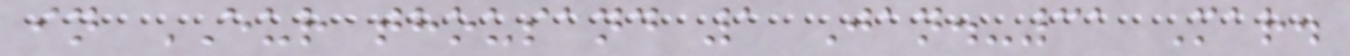in EUR thousand 1 Jan.-31 Mar.
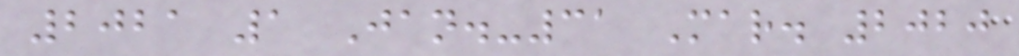2021 1 Jan.-31 Mar. 2020
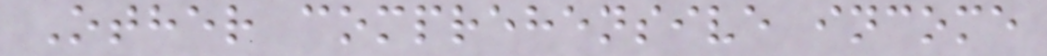Other comprehensive income
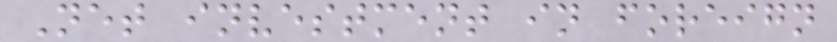Net investment in foreign
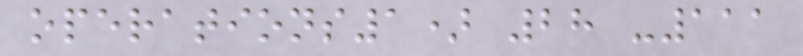operations1) 28 -111
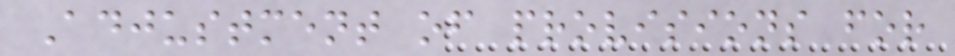Adjustment of provisions for
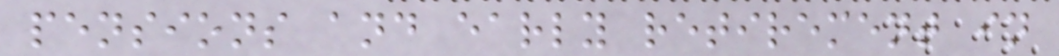pensions and early retirement in
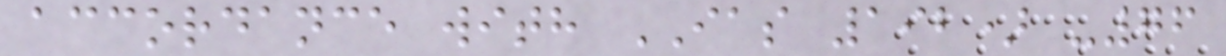accordance with IAS 192) -76
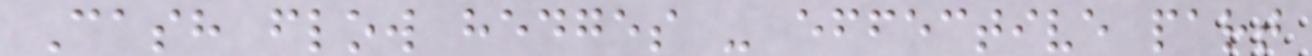Cash flow hedges - effective part
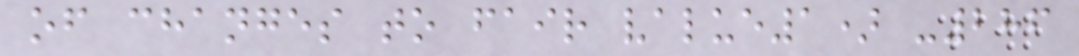of changes to fair value1) -286
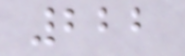222
